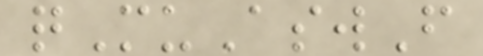qMuAswF
